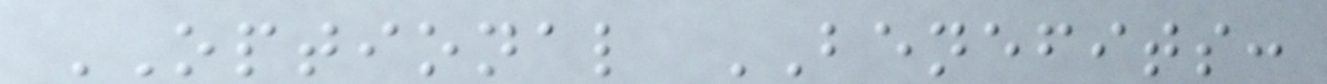OPTIONAL BENEFITS:
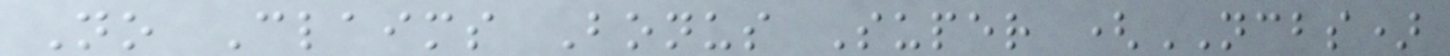No Claims Bonus Super (NCBS)
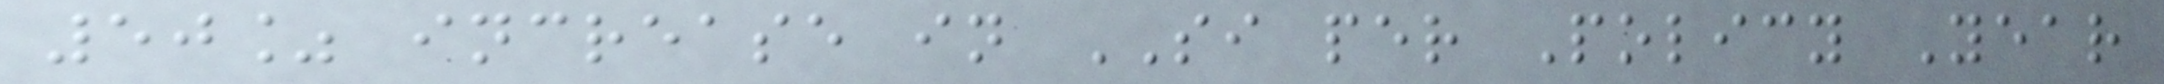50% increase in SI per Policy Year
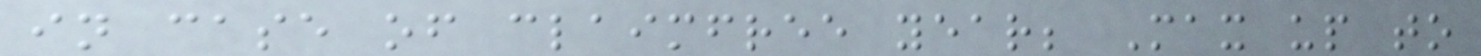in case of claimfree year; Max up to
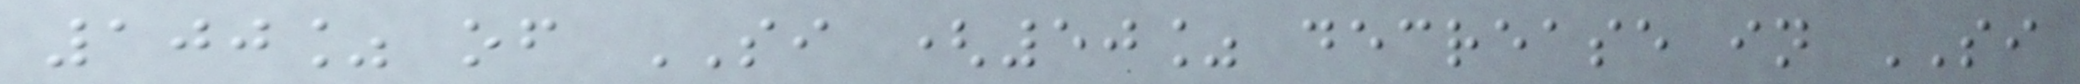100% of SI (50% decrease in SI
